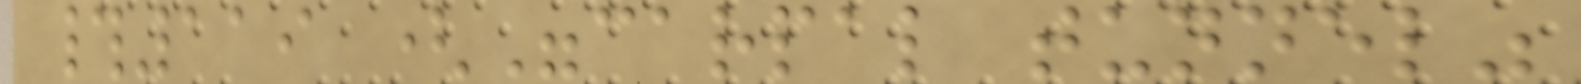#119 ("carpal tunnel"
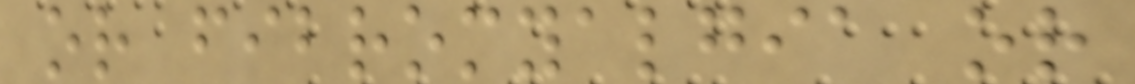or fibromyalgia or
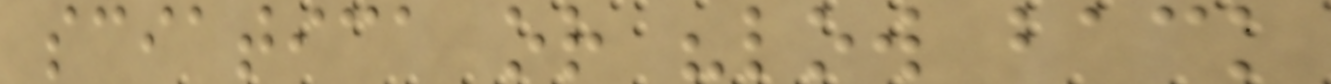sciatica or "low back
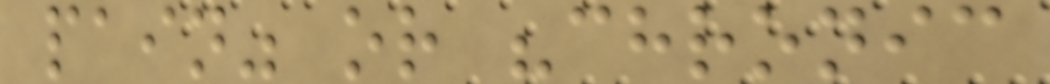pain" or "chronic
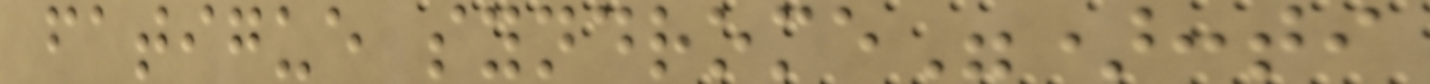fatigue syndrome"):ti
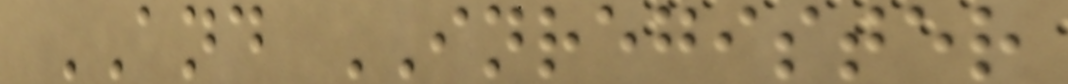AND INREGISTER
